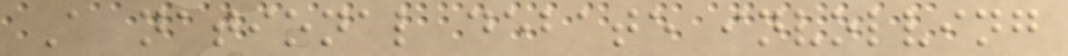A national debate involving
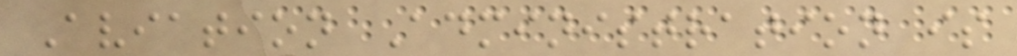Aviation Administration is
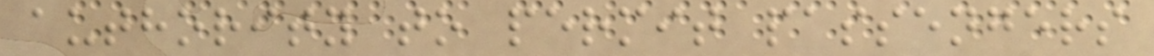authority to permit passengers
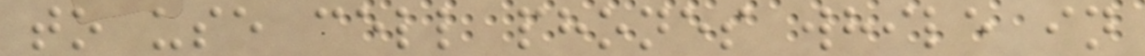to use cell phones while in
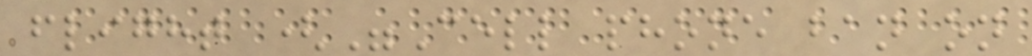flight ("Cell phone ban on
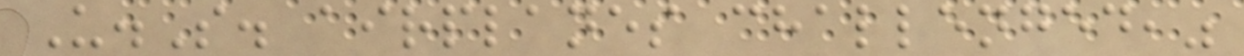U.S. airplanes challenged,"
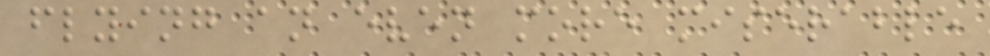flying an even more miserable
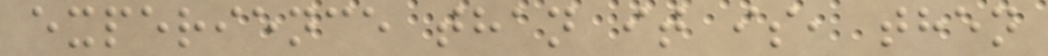experience than it is, then
